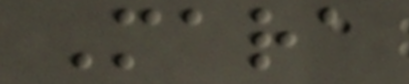Mara
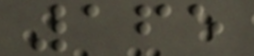165
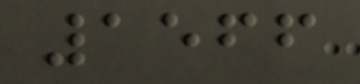1566
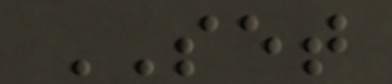SET
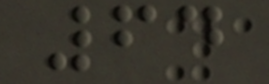64
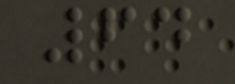64
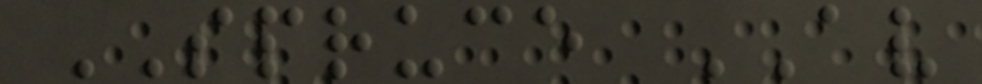SPRUCE AV
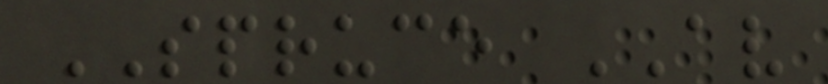SPRUCE AV
